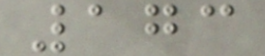173
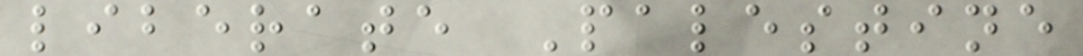liberate Palestine
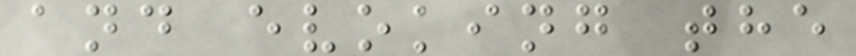and evoking the
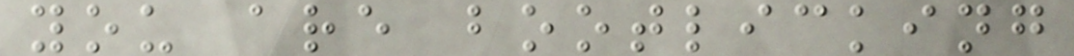you are bootlicking
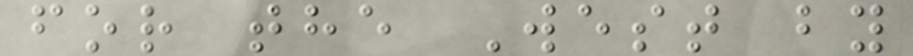for the West by
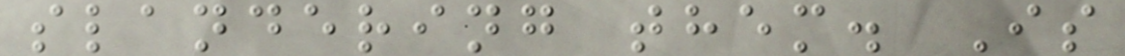slandering them. Is
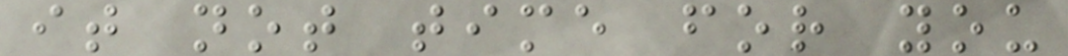it not time for you
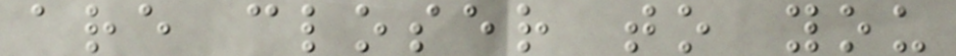are closer to you
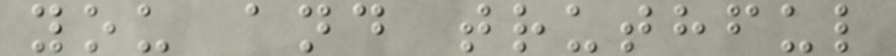you and truthful
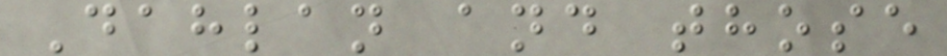Dahlan and those
